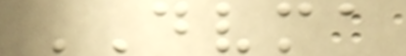DVMA
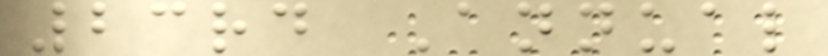23rd Annual
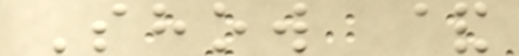Show &
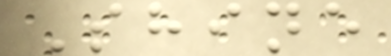Shine
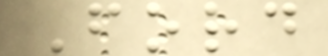Ford
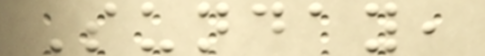Sunday,
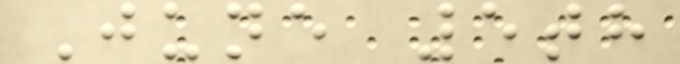June 5th
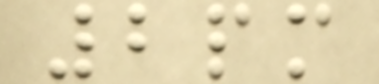2pm
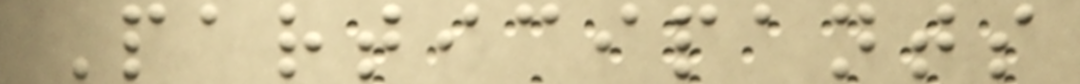Participants
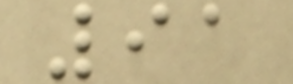91
